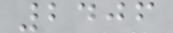2406
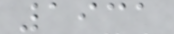1931
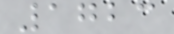1723
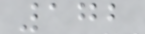172
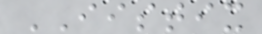IISTIX
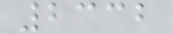2332
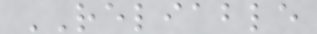RELIABLE
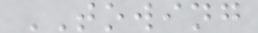TOWING
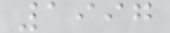1997
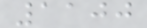1100
